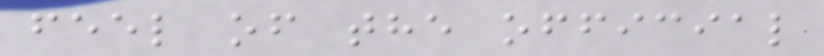feel of the official
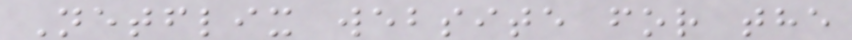Netflix website for the
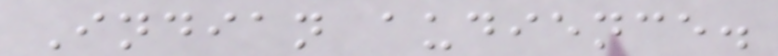Indian audience.
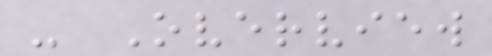- Overview
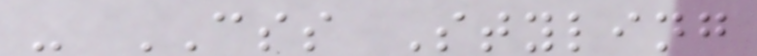- CSS Styling
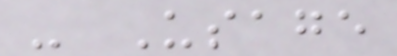- Usage
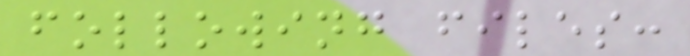following files:
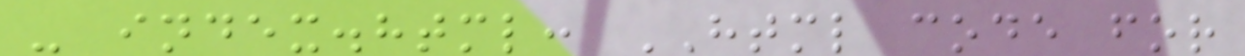- index.html: HTML code for
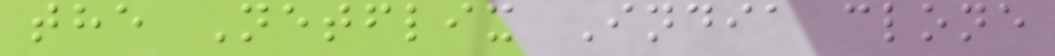the Netflix India clone
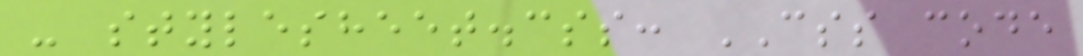- stylesheet.css: CSS code
